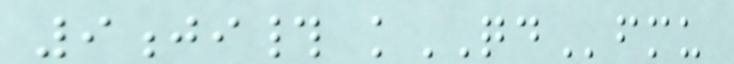9ji# kQDfmu
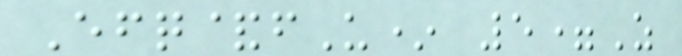Efq&fU* 5=Z
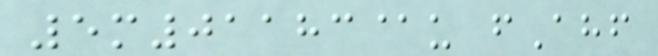5m01183@u fAhf
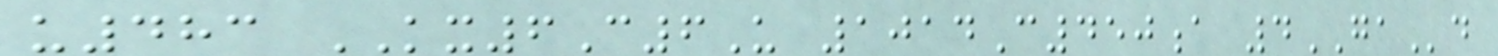u483 KX6C6U 1014C450a 4GAd
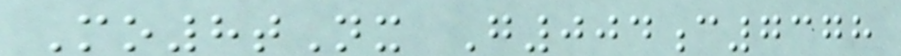Mo8tNx G004c7378
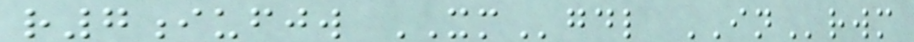r7iufjw XMgdl INrwm
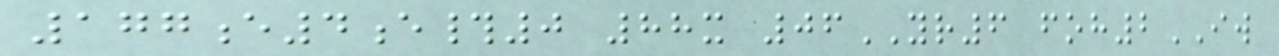177e4e#0 88x 06YR6 foh2IW
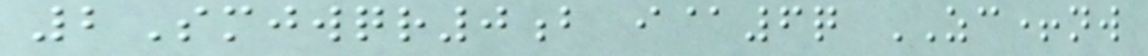2Smjwqr0b i@6q ZC+nw
